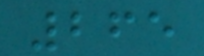265
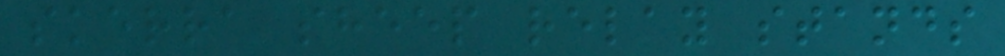skerra sheep relay stands
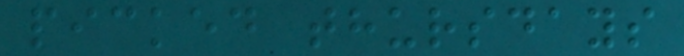picked thursdays
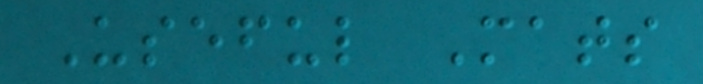Useful Mats
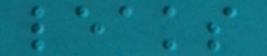leaks
